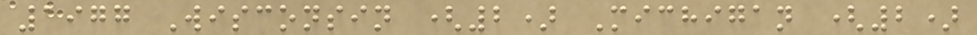1977 Wisconsin (2) Michigan (2)
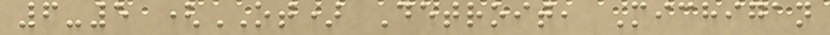6-5 (OT) Detroit, Michigan
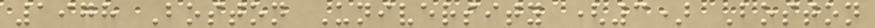1978 Boston University (3) Boston
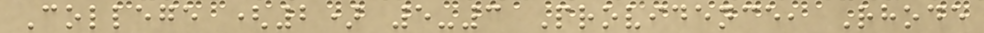College (2) 5-3 Providence, Rhode
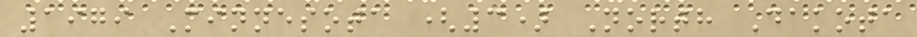1979 Minnesota (3) North Dakota
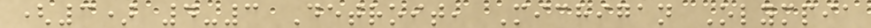(3) 4-3 Detroit, Michigan Olympia
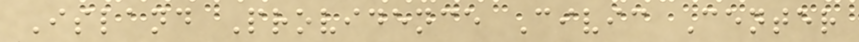Island Providence Civic Center
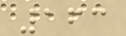163
